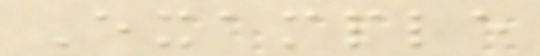Example
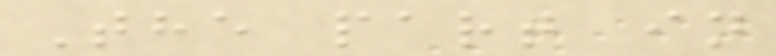The part in
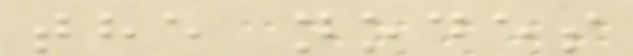the nodes
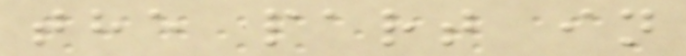the part in
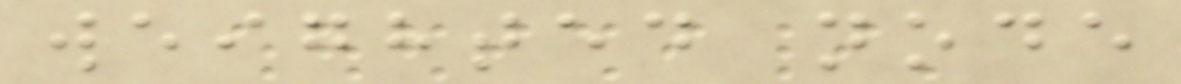weighted node
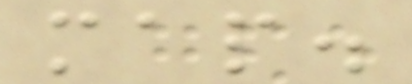map.
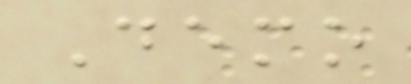Demo
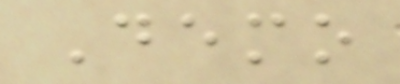Demo
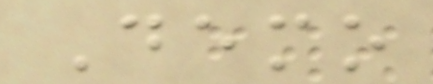Demo
